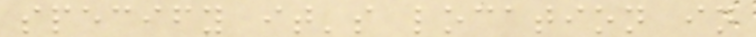specify it's location in
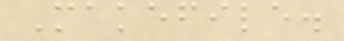Makefile.
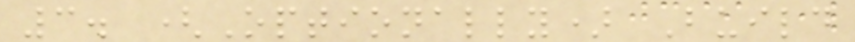3. (Optionally) Build
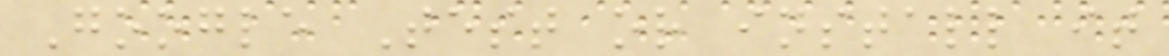Google Test or install it
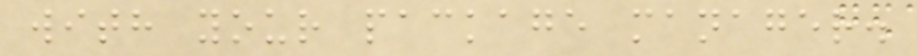with your package manager.
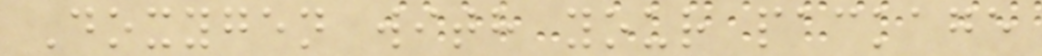Doxygen with your package
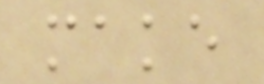make
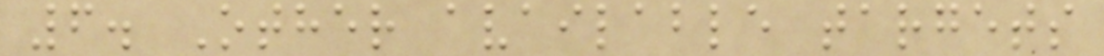6. Other available targets
